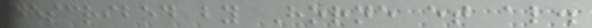described by Horne et al.
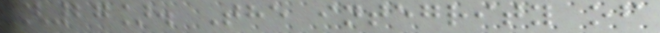[27]. The integrity of
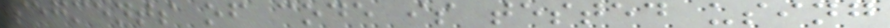segments of code is tested using
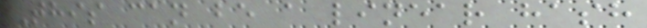This can be a linear hash
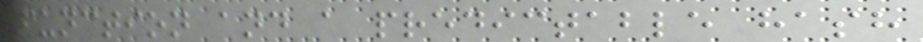function and a predictable hash
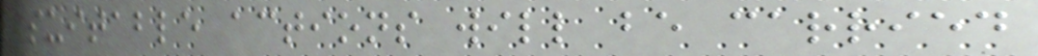suitable actions will be carried
